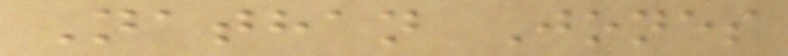Nathan Jones
